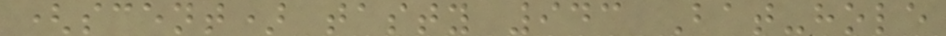(scent) tasty 943 Bat-hole
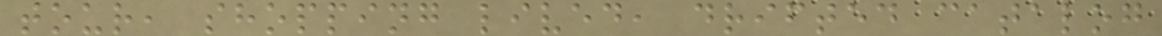tour, shopping lived, drifted catalog
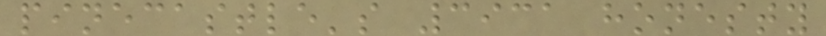pinecastle's 3931 honesty
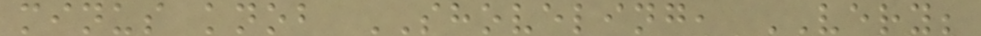minus knob SHOVELING, VERY;
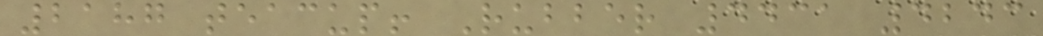2187 teacup! Rubber 4431 4243
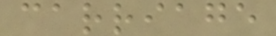carriage
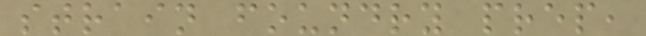strain foundry prep,
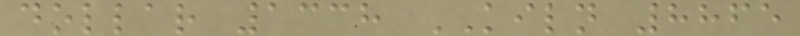dollar 1338 KILN 8865
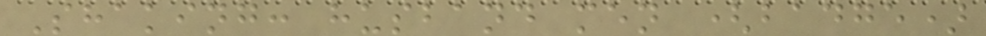Shaking: husband men (badge)
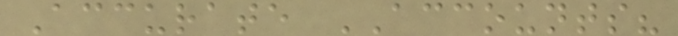Accurate ACCOUNTS?
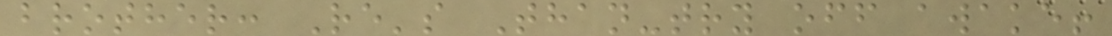brother: Re's Than-try off awake!
